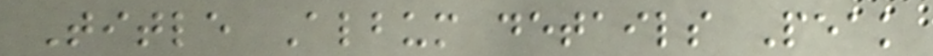Title Album details Peak
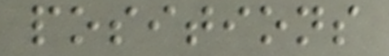positions
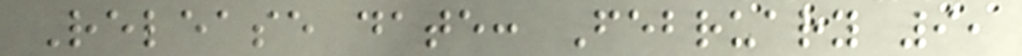Release date: February 9,
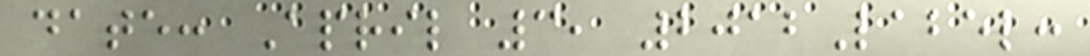date: April 3, 2012Label:
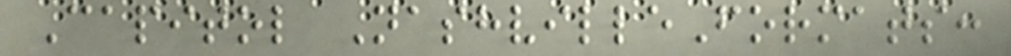Capitol NashvilleFormats:
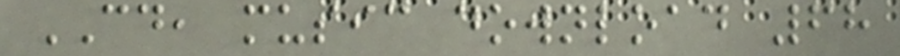CD, music download 68
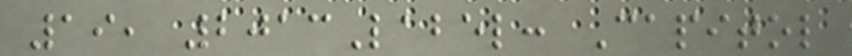19, 2013Label: Capitol
